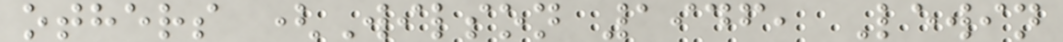others (Wilson 1946, Lewin
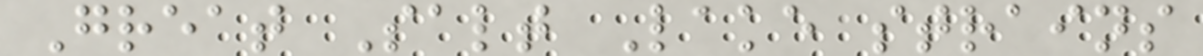Great Salt Lake strains
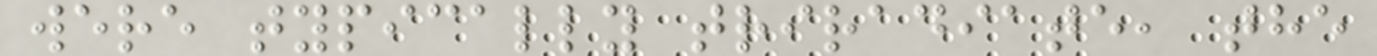were typically triradiate, the
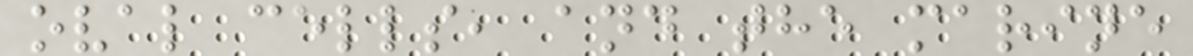oval cells, and the marine
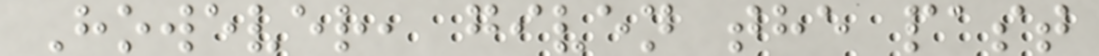However, given the past
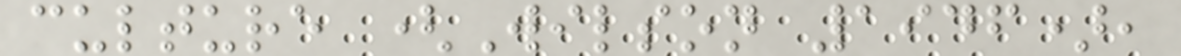culture (Wilson 1946),
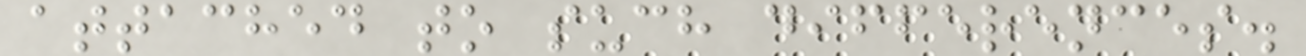attached to such differences.
